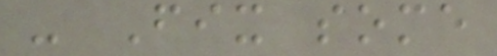- Fix some
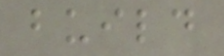build
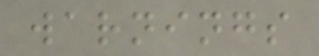warnings
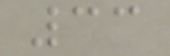33
